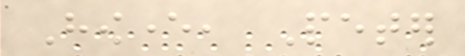However, Peter
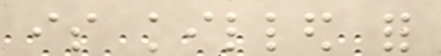is killed for
